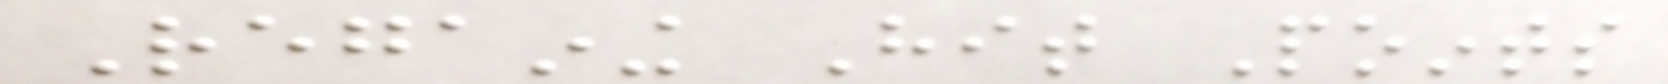Regaining Hit Points
